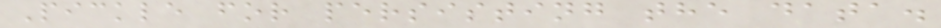Pickle for persisting the data.
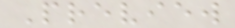Preview
